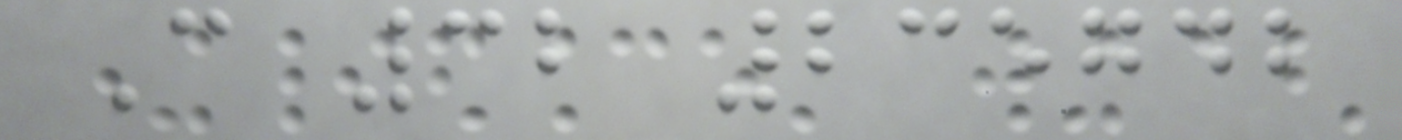C 32 235742
